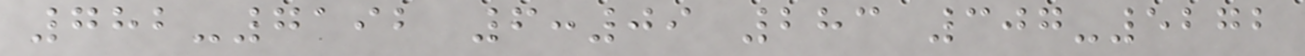782-7192 6:09 283 307-5272
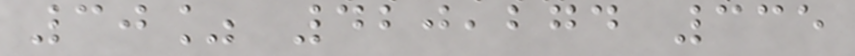30% 420,274 335
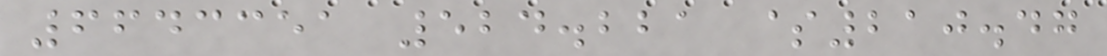6643351 524.221 $210.47
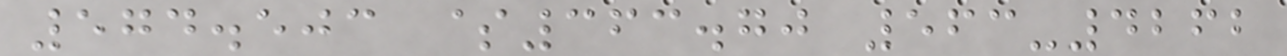574.503 $363.70 563-4262
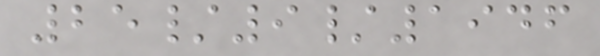25/9/1946
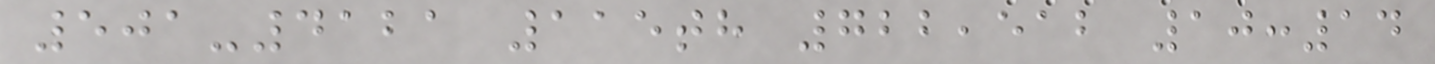501-4121 115th 722,512 10:14
